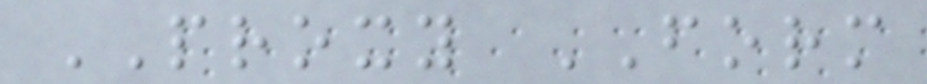PROXY FORM
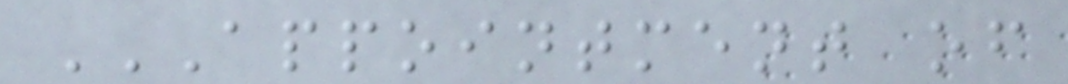APPOINTMENT OF
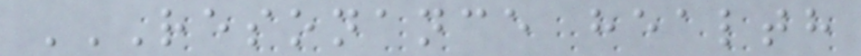RESONANCE HEALTH
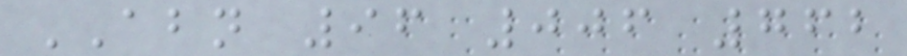ABN 96 006 762
